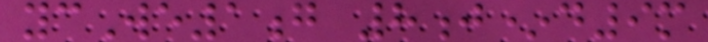ycWe1g 8j*d9m
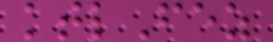ktlFez
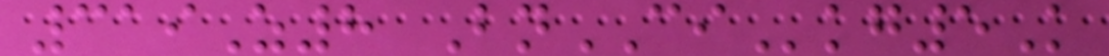319Z8 BnCIkg5K
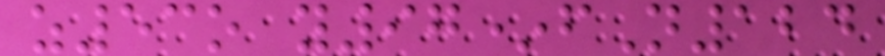z53o y97*fN124
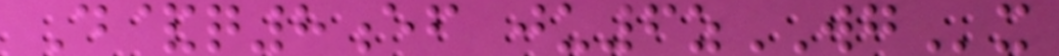D&q8ef ju6zWGx
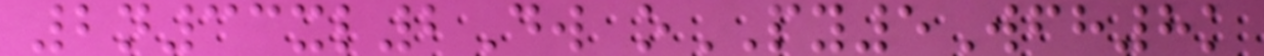2n33xl2Dw oPY5Wfh8k
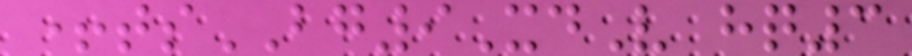+tsBG9XdV hq3
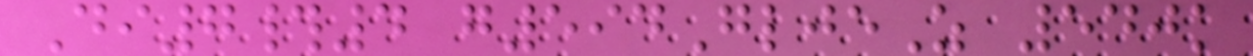Di7#4 g594GljeZ 540k
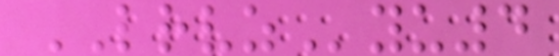LRVZyu4
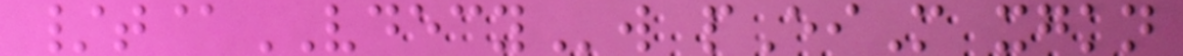/t@VDECYw pEiM xgkn
